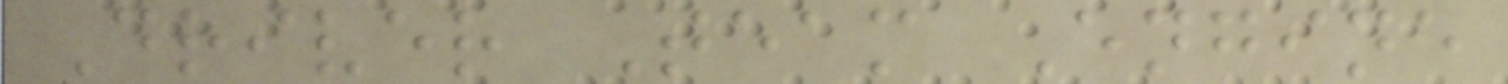Driver Team Engine
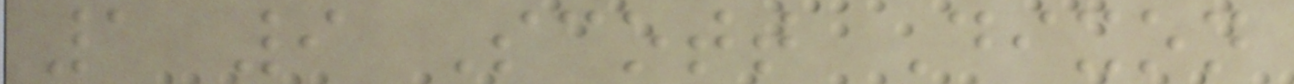1 9 Scott Dixon
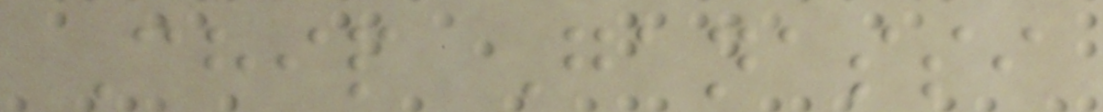Chip Ganassi
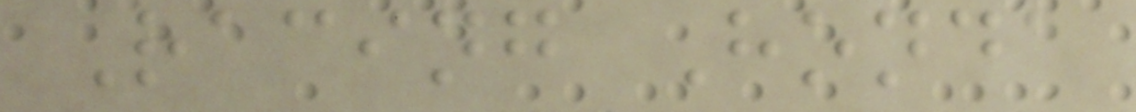Racing Honda
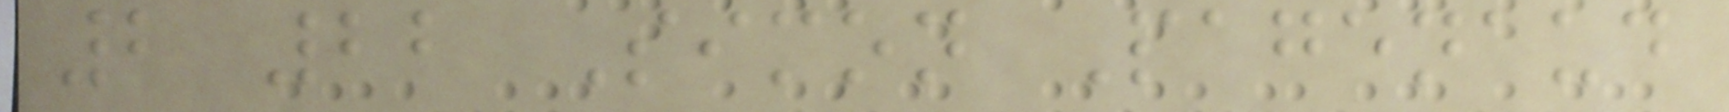2 22 Simon Pagenaud
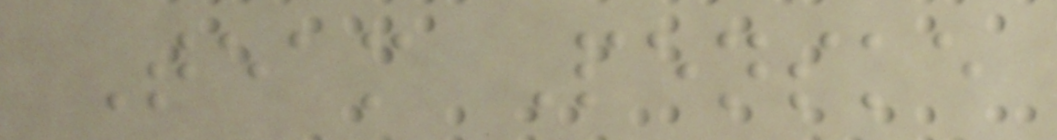Team Penske
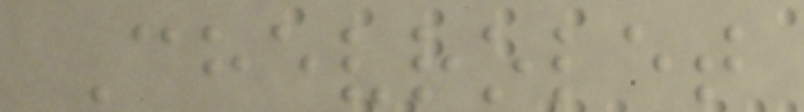Chevrolet
